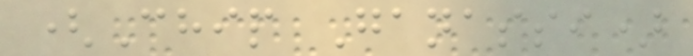(Chip Ganassi)
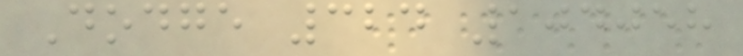Dodge 324 104058
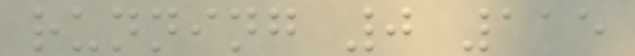running 0 115
